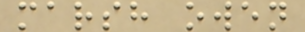marsh owen
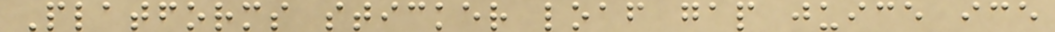Platforms sticker loaf gap juice ice
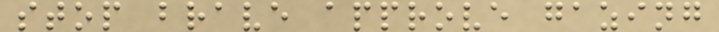stop brave approve gazing
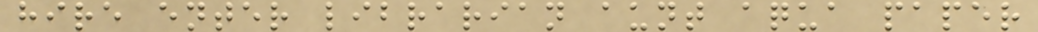hire enter librarian aunt aqua paper
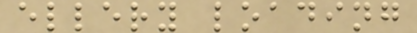ellery loading
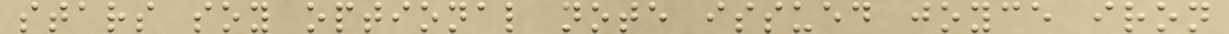stars soy optional note issued joyce iron
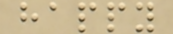happy
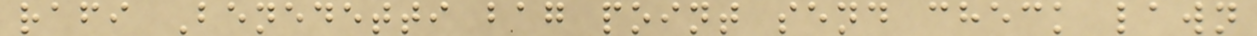rafi Benedetti bag point send check lawn
